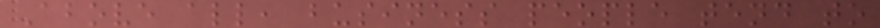Above all, business people tend to
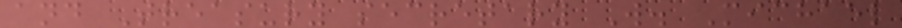and Treasury secretary W. Michael
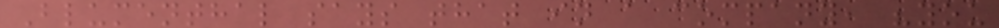Blumenthal says that in a company, "you
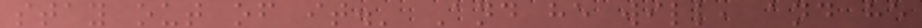stay out of it.' And he will, and he
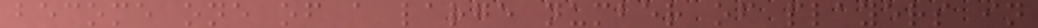become one of a large number of players in
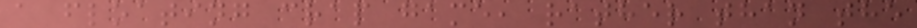a floating crap game, rather than the
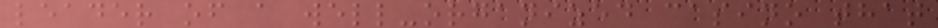leader of a well-organized casino that
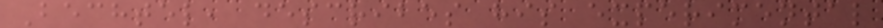Bechtel, describes his experimental
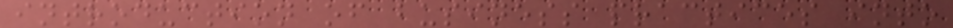introduction of business practices into
